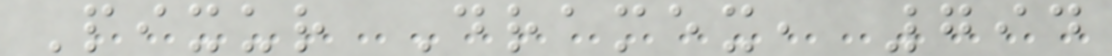Pixur Dramex, 794
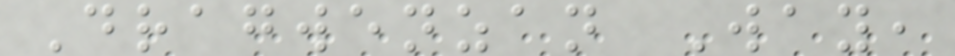Dragwenzan Way,
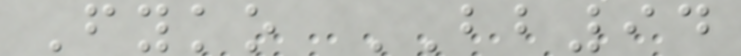Fyko BB94
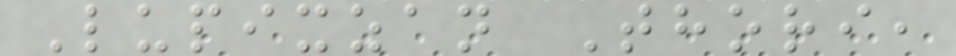Lupixzan Thori,
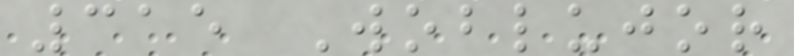315 Woblujor
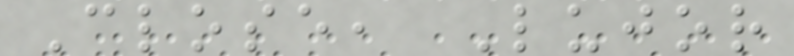Close, Lujor
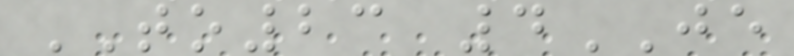TO23 4JE
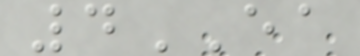4EA
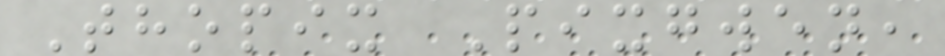Thopix Pixgwen,
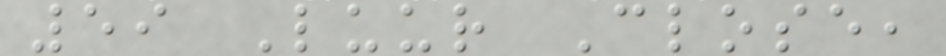59 Luur Close,
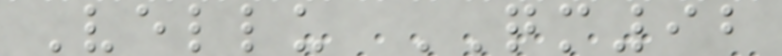Vellu QM92
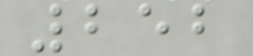252
